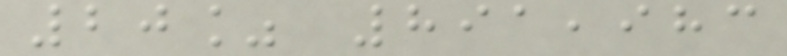20% 891,983
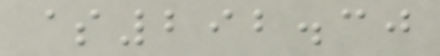$292.30
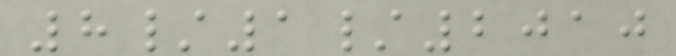8/1/2010
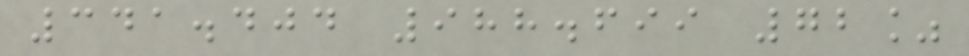341.404 988.699 72%
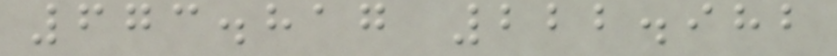673.817 222.982
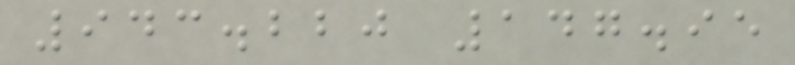943.220 147.95
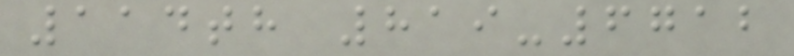114th 819-6712
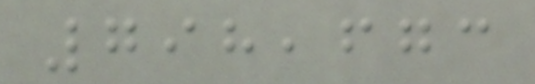798,673
